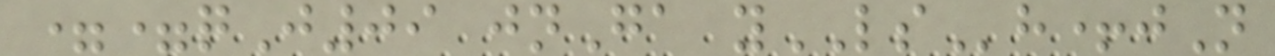==qJ09 jnGa yLSh+jN
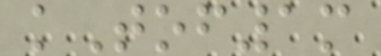kTof1m
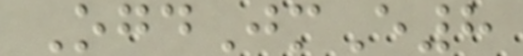OgdJmE8
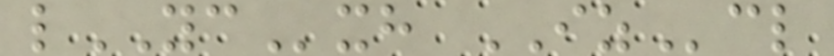lYCxh IZcl
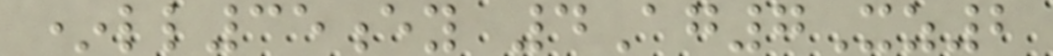*ll35ey 4Ag7Xz2
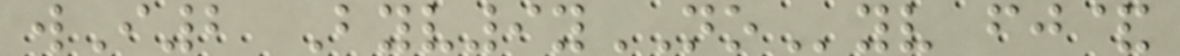wI2 Byv9yNOyv fj&
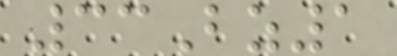33Bz1
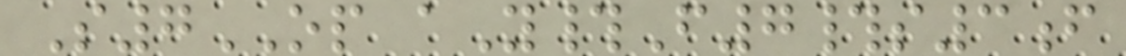S7OP aY#F7#s3f
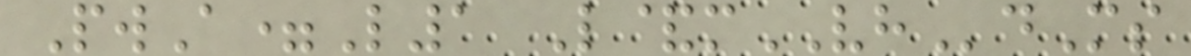PwA=L1 L&mVHdMs
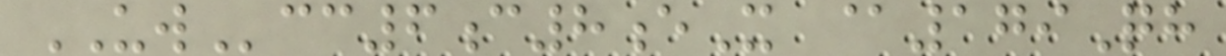UWcc6c8eX @179Qh
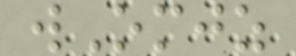wOmjz
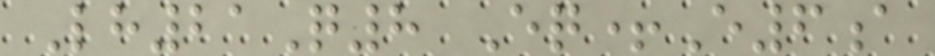Lh21Q8 Eq+E6a
